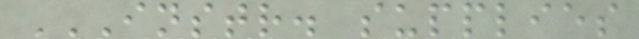INSTR. SUPPLIES
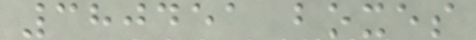380451 boxes
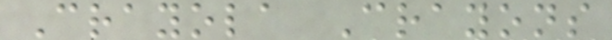Crayola Crayons
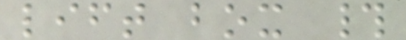lift box #
